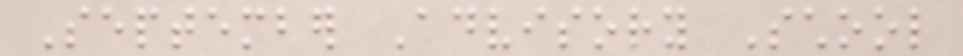September Advisory School
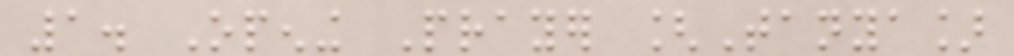1. Opening Prayer [Tanya]
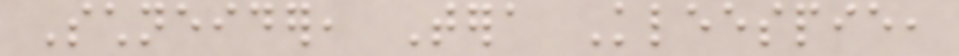Schneider, Tera Kleespie,
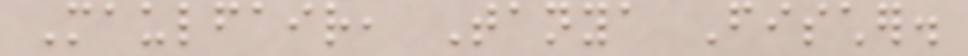Maulfair, Tanya Fischer.
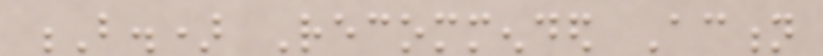B.) Recommended Action
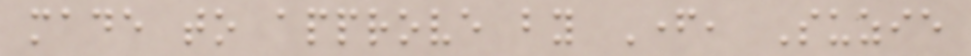made to approve by Father, Suzie
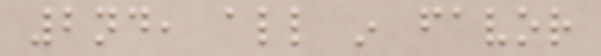2nd, all in favor
